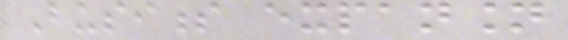Business expansion
